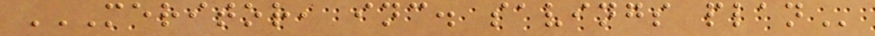MERITOR, INC. SAVINGS PLAN
